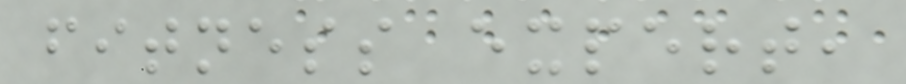fitness expert,
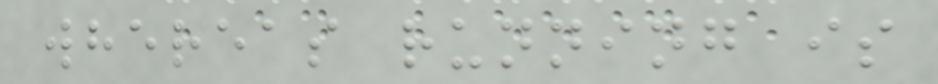whereas running is
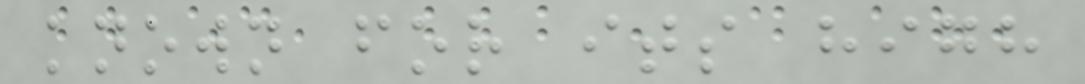known for its high
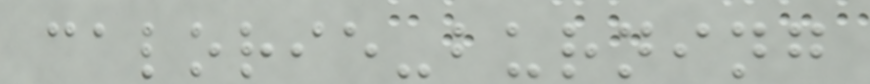calorie-burning
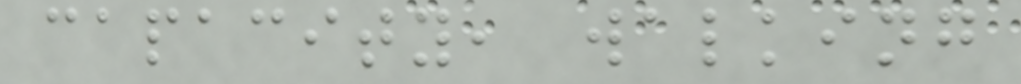capacity, walking
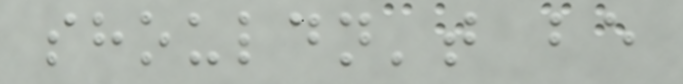shouldn't be
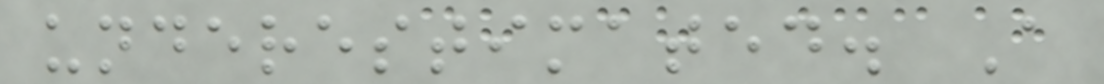underestimated. A
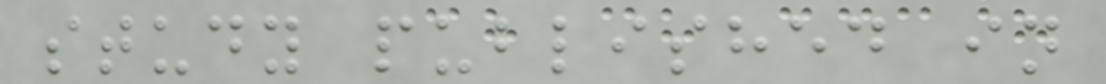study published in
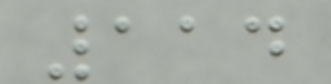114
